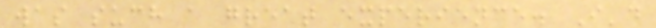was such a great experience. I'd
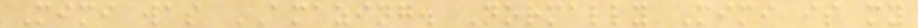Mimi was AMAZING. Normally Mimi is my
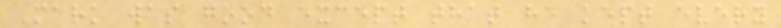Mark was good except that he kept every
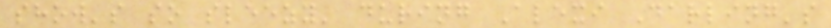show's so sleezy' during Alexi Darling's
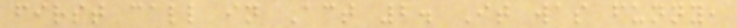first call in Act 2. It was funny,
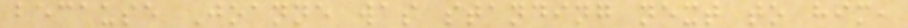because Joanne was standing next to him,
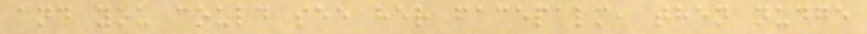and you could see her facepalm, then nudge
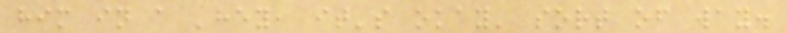him in a 'hey, it's okay' sort of way.
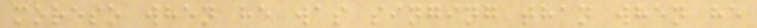moreso when he was singing than when he
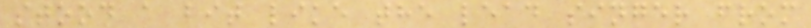stood a bit like the lead singer from
